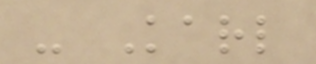- Karl
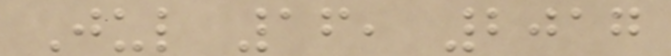Jul 16, 2017
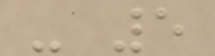- 5
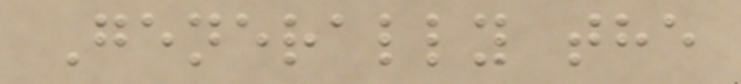Generally the
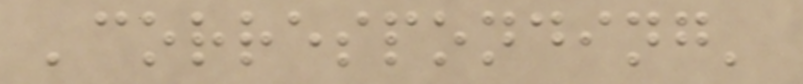'corresponding'
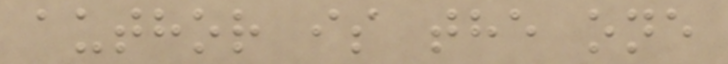author is the one
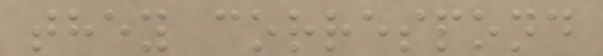they correspond
